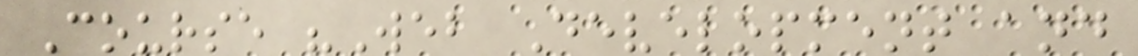Course "Web Development and
